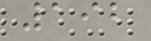192
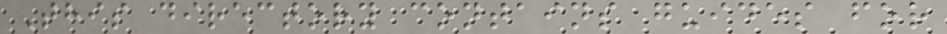This directory contains guides for
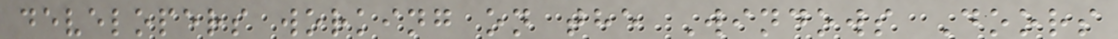developers working on the Windows Doors
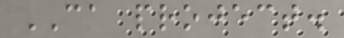CA project.
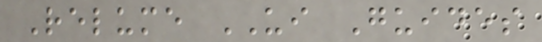Relume UI Guides
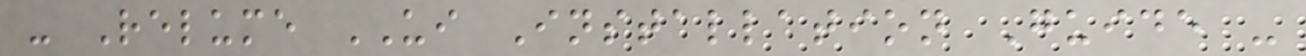- Relume UI Installation Guide -
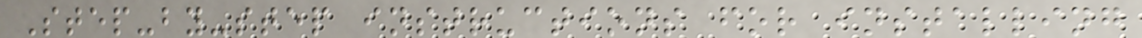Step-by-step instructions for installing
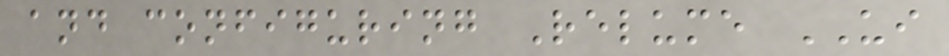and configuring Relume UI
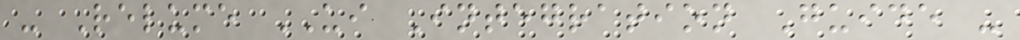- Relume UI Integration Guide -
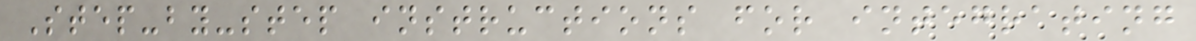Step-by-step instructions for integrating
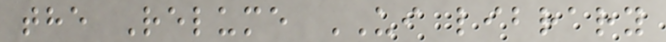the Relume UI library
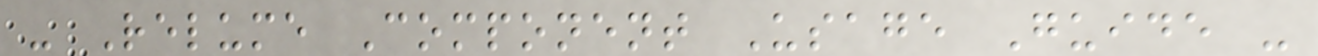- Relume Component Usage Guide -
